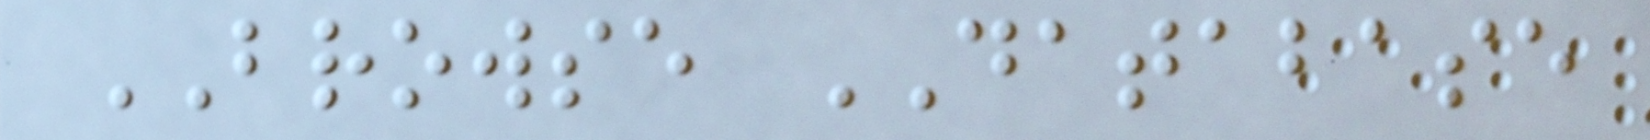BROWSE DATABASE
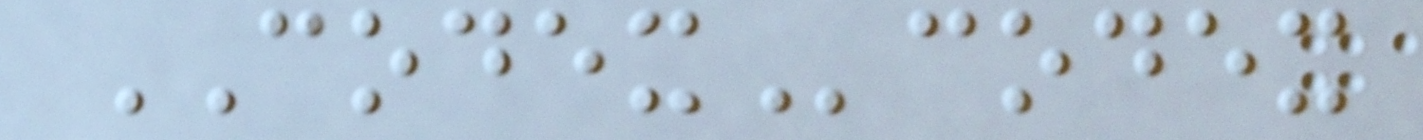CODEXcodex
